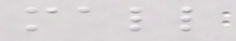mall
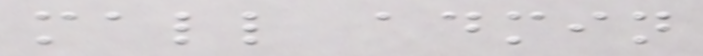mall admin
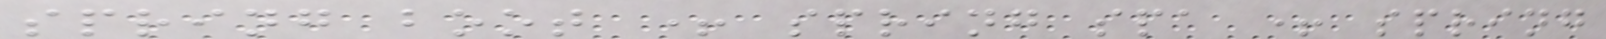spring boot + spring spa + spring
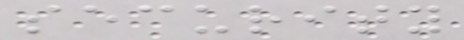security
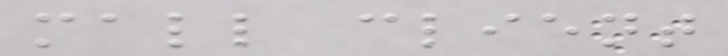mall client
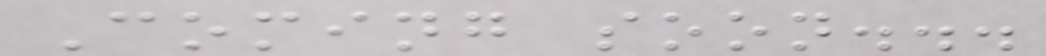Coming soon...
